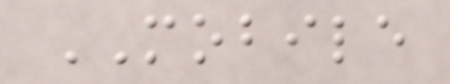MOBILE
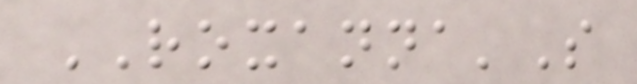ROXANNA'S
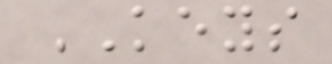KEYS
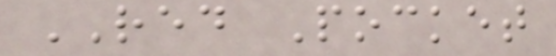RED Pocket
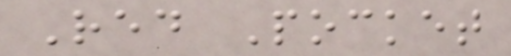Red Pocket
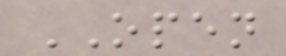OPEN
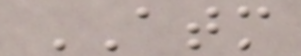ATM
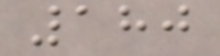180
